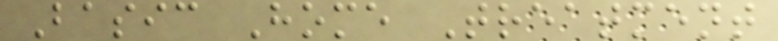Basic Home Treatment
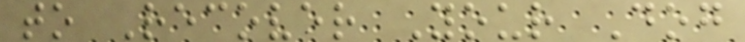to Recover Your Dog
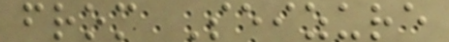from Seizure
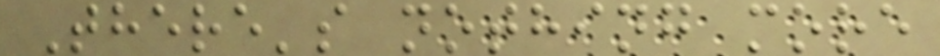There's nothing more
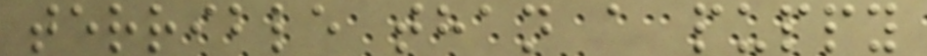terrible than a puppy
